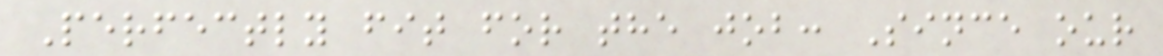Perfectly fit for the job: Since our
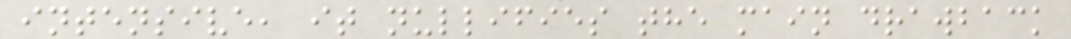intensive, it nullifies the main drawback
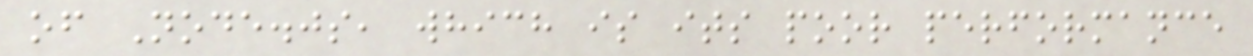of Node.js, which is its poor performance
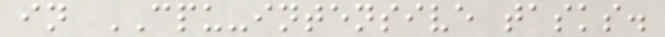in CPU-intensive tasks.
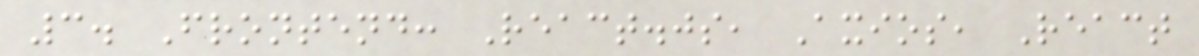3. Frontend: React.js, Axios, React
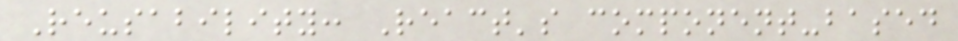Reusability: React's component-based
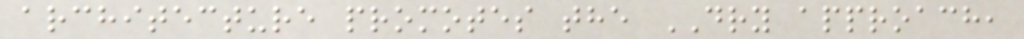architecture promotes the DRY approach,
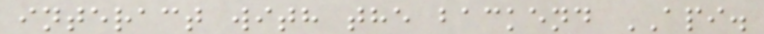interact with the backend API.
